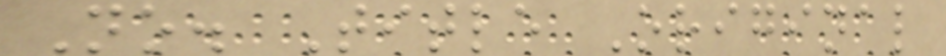No. Title Original
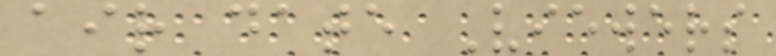air date Viewers
